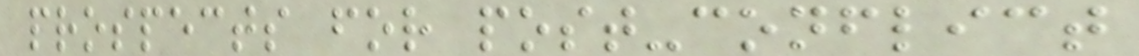prospects for post-conflict
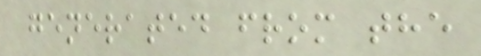generated from the
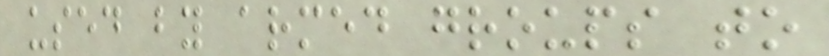used by armed groups to
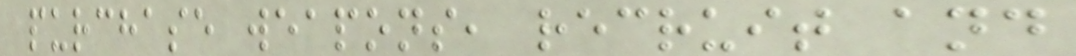purchase weapons, recruit and
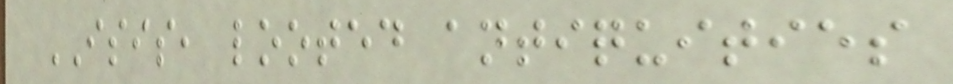ISIS, looted antiquities
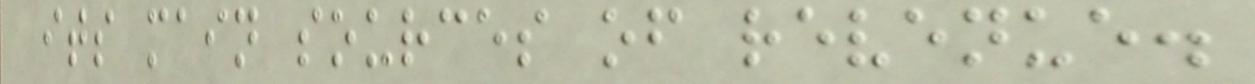its main sources of revenue.
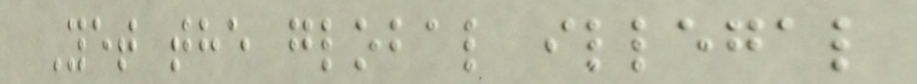Yet the global illegal
